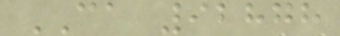CA 92878
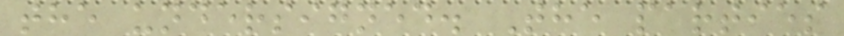the undersigned. The parties
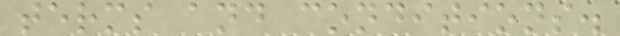terms and conditions.
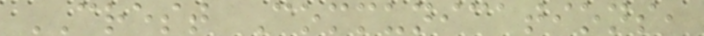CREST Communications,
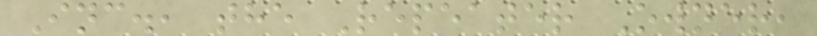Inc., the Repeater Owner,
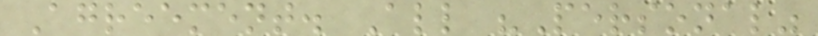Agreement. All "Personal"
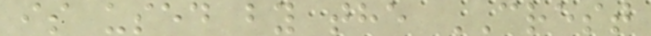is used by the CREST
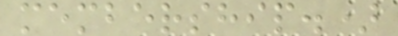membership.)
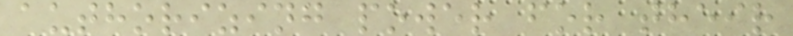authorizing power for their
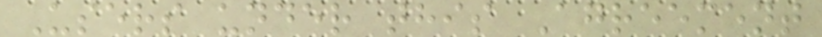Users under this Agreement
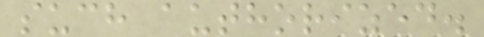such authorized.
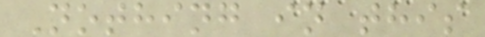Nothing in this
